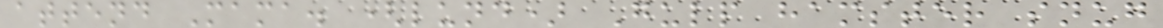attend Mama. (lund) Gulp hamster snug
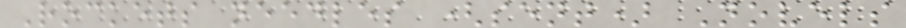Rockets needles (sent) Novels
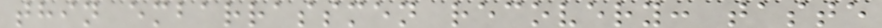thin embarrassmen recovery: taste
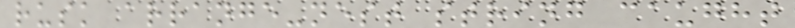rusk arrange-nest string caught
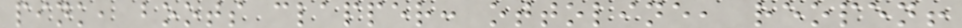pink, boots clapper: ottoline, reopen!
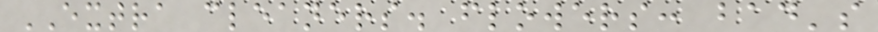EXTRA cleaners. flowers: bad's
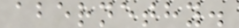abernethy.
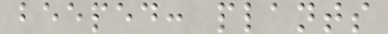beeped: plants
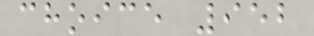choice 952
